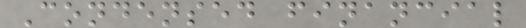Condensed financial
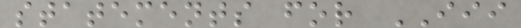statements for III
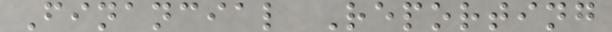Financial Reporting
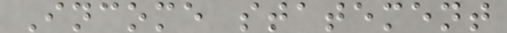Income statement
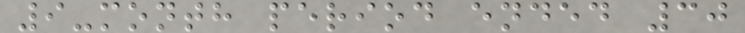9-month period ended 30
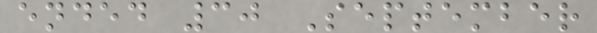ended 30 September
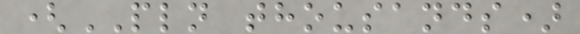(PLN thousands)
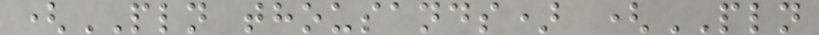(PLN thousands) (PLN
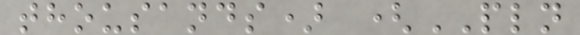thousands) (PLN
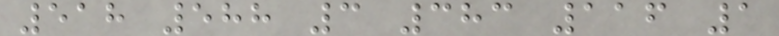518 588 3 383 116 1
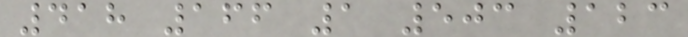418 166 1 503 123
